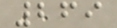269
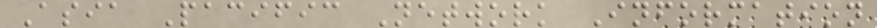Asia Pacific Network Information
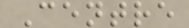Centre
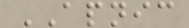APNIC
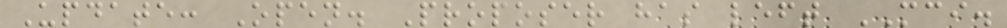Update: Open. Proposer has left MCI.
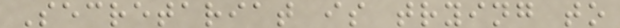Secretariat is trying to
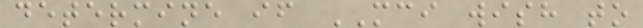determine if MCI wish to
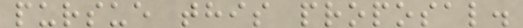pursue this proposal.
